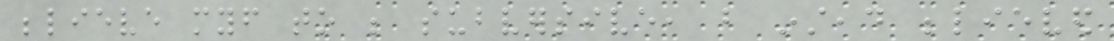believe myself to be subversive, but instead believed
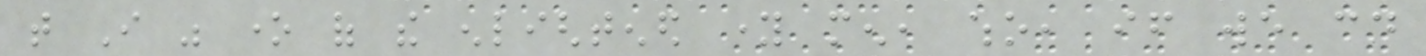that I was one of the enlightened young men, who, if we could
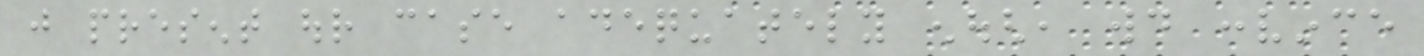just present our case adequately enough, would convince
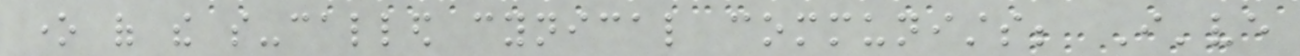one of the so-called cynical communists; I've
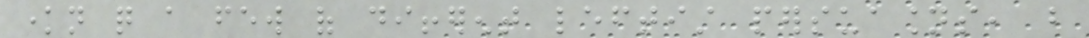known quite a few of different leftist persuasions, but
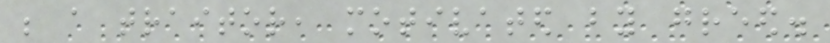be a traitor, motivated by greed.
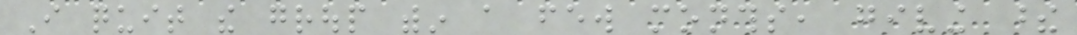I quit the group within a few months, giving these
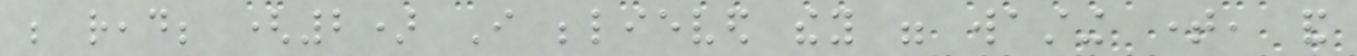be read; (2) I believed they were wasting time, and
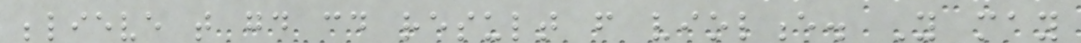believe that good could result from violence. You may
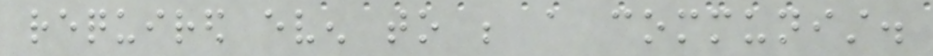required even to be a communist.
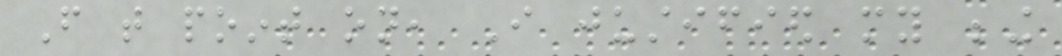From that point on, I justified my being
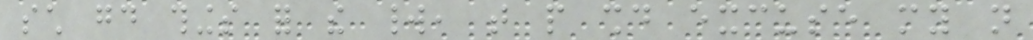such good things for the world, that people should excuse my not
